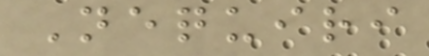Nequiri
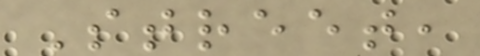Street,
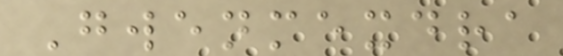Gwenmexdra
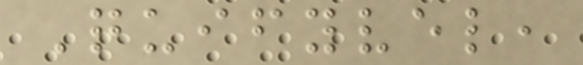Quifyvel,
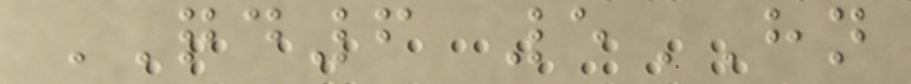QD6 5HN
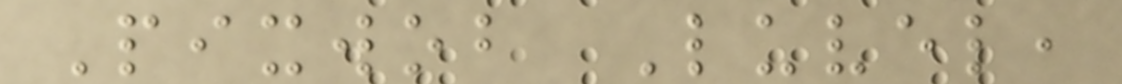Pixwob Luvel,
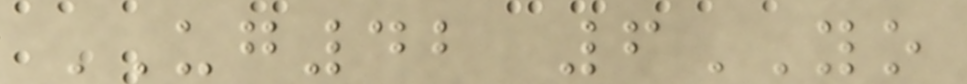UG42 6YO
